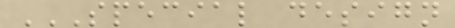SPECIAL DESIGN
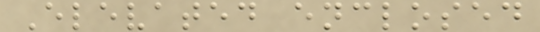Elevated enclosed
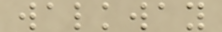walkway
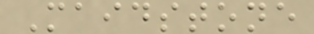Maidstone
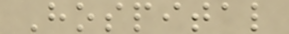Hospital
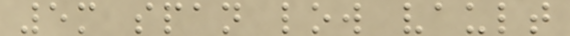5m span low vault
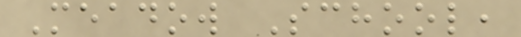Meadow School,
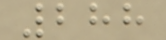288
